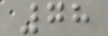78
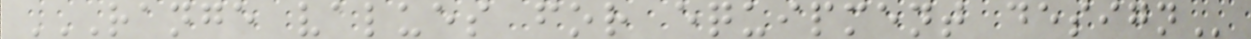RANGE VALUES FOR EQUIPMENT DESIGN
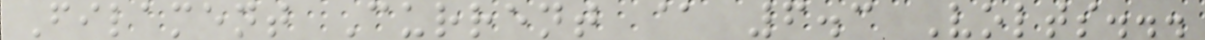Filament Current @ 6.3 Volts...
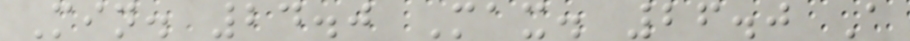Min. 24.0 Max. 26.0 A
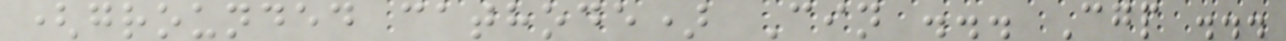(grounded cathode) Cin ... Cgp ...
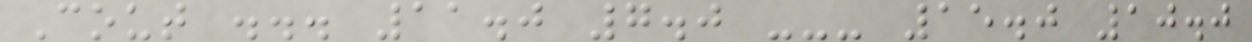Cout ... 11.0 7.0 --- 15.0 10.0
